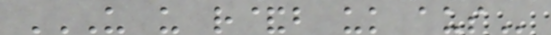US US R&B UK AUS
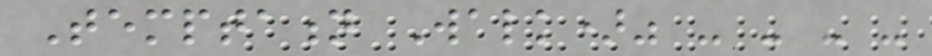Temptation Walk)" - - - -
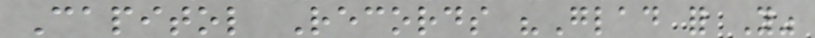Capitol Records "Glad for You"
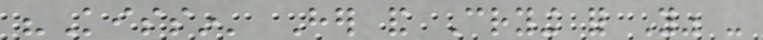"Kissin' Her and Crying for You" -
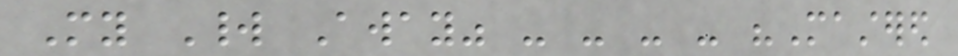My World Away" - - - - "Mastered
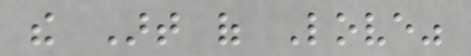the Art of Love"
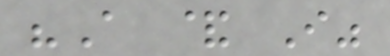"A & I"
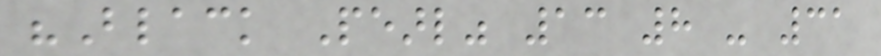"Black Pearl" 13 8 - 31
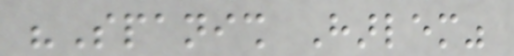"Spanish Harlem"
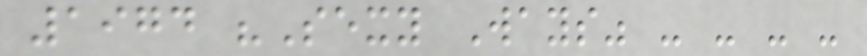1974 "Sexy Ways" - - - -
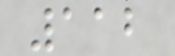112
